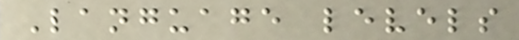Language levels
